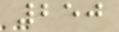250
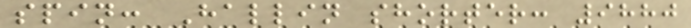spin: Hallin shorter: 9880
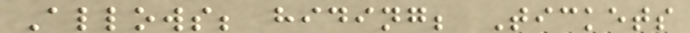Allows; hiding; Tickets
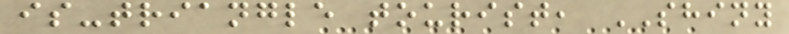is-triangle tourist, SHINY
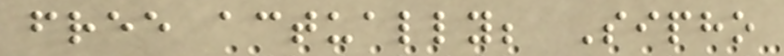free actually; Sipho
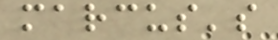marcus's
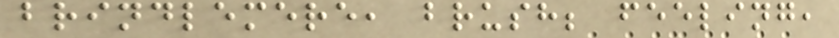brindlemere, brush; feeling,
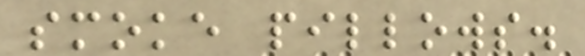smoke pillows.
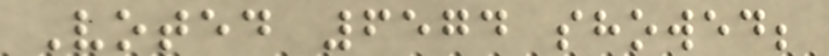Voted 6574 showed;
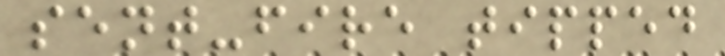sent-fire tipped
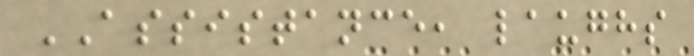ASSISTANCE, laughs
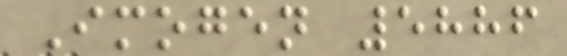Imogen 5886
